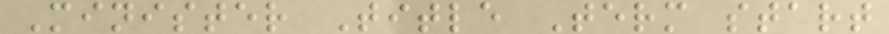Minister Title Term start
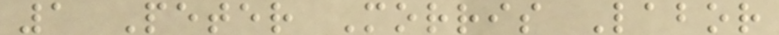1 Peter Morris Labor
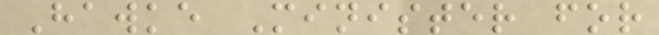Hawke Minister for
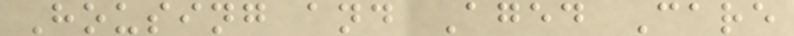Housing and Aged Care
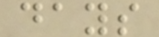days
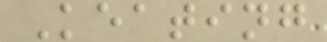Keating
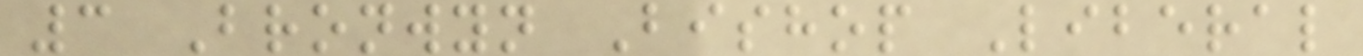3 Bronwyn Bishop Liberal
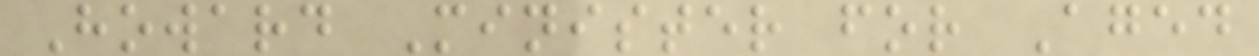Howard Minister for Aged
